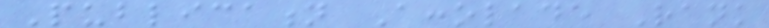Publication Accolade Rank
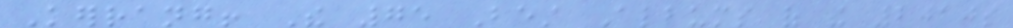Kerrang! The 75 Best Albums of the 2010s
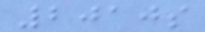2010s
